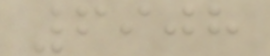6908
